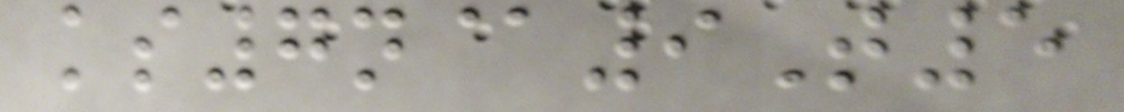ks7n@9T5
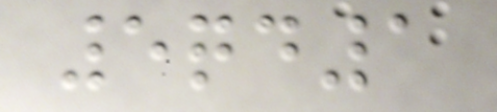5qd1
